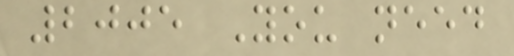2005 You need
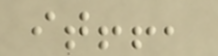it!!,
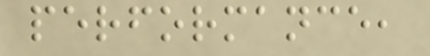performance,
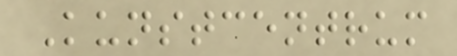Kunstcentrum
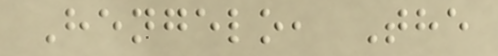Hengelo, The
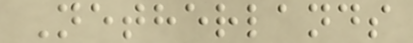Netherlands
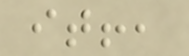it!,
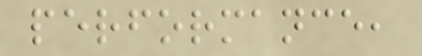performance,
